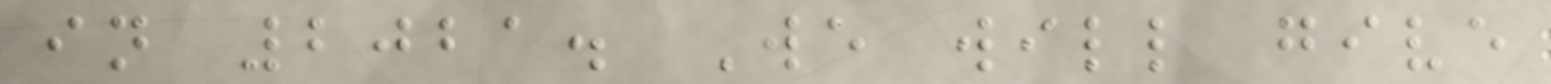in 2021. We will give
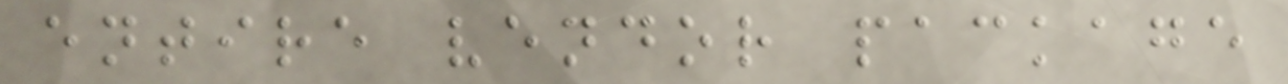entire vendor package
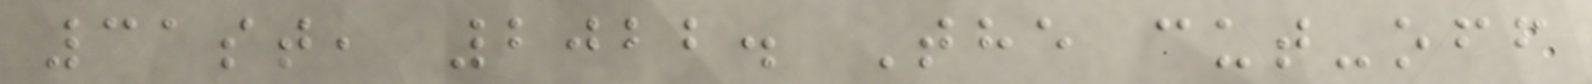31st, 2022. The cut-off
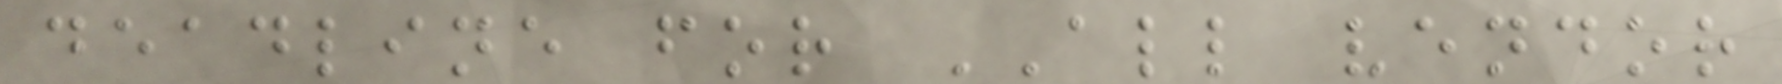deadline for ALL vendor
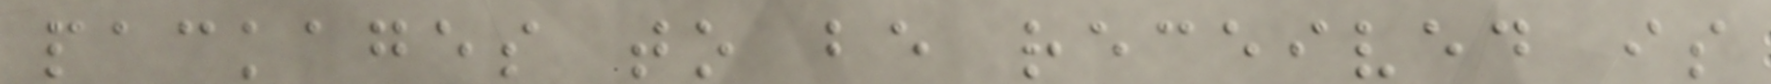packages to be received is
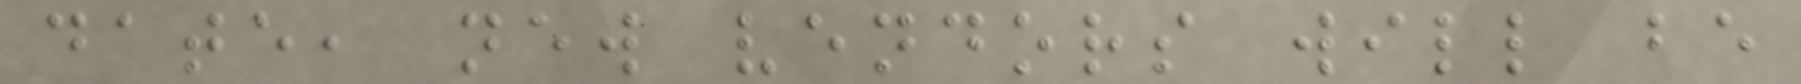date, new vendors will be
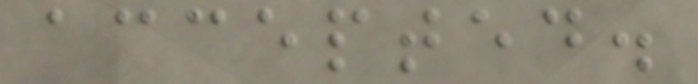accepted.
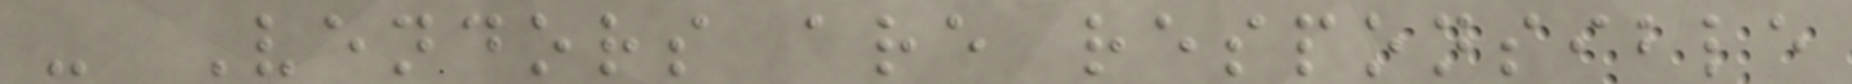- Vendors are responsible
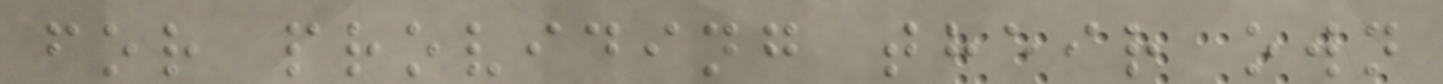for providing their own
